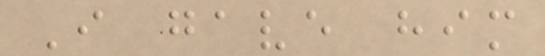I gave him
